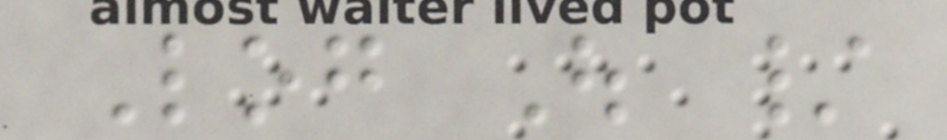Log Out /
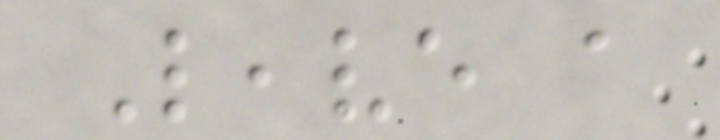Leave a
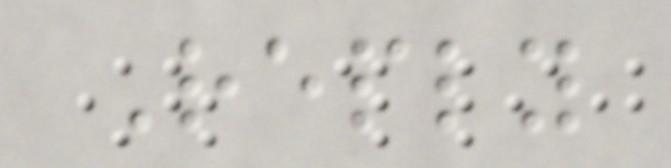Reply
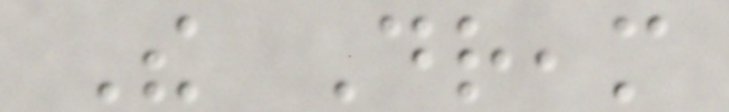The Dream
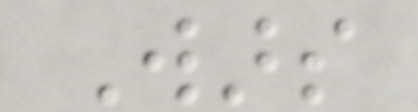Wars
